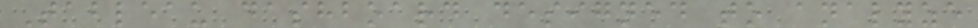Tableau dashboard designed to analyze
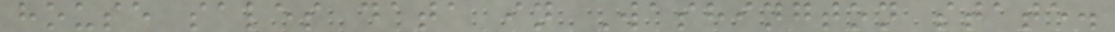house sales data in Washington state.
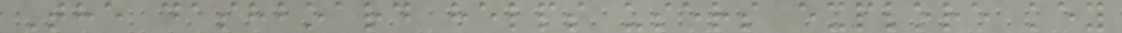The dashboard helps users explore key
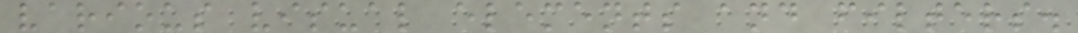various visual elements and filters.
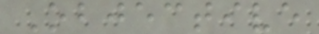Objective
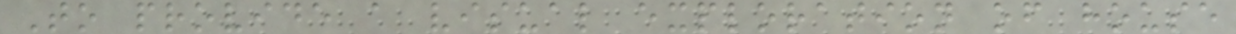To provide a visual exploration of house
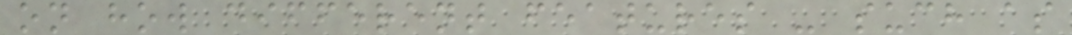on how different features - such as
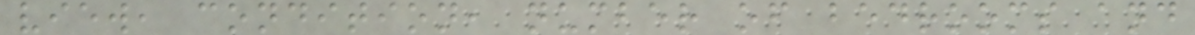view, condition, number of bedrooms and
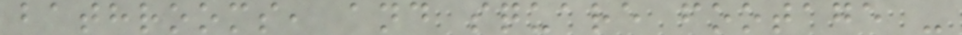bathrooms, and square footage -
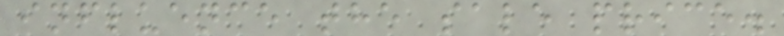influence the sale price.
